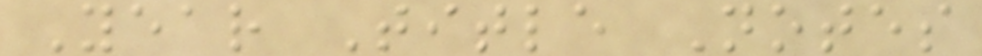Year Title Notes
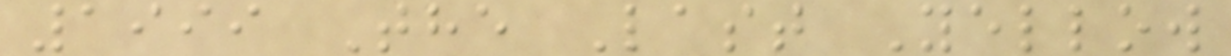1999 The Last Yellow
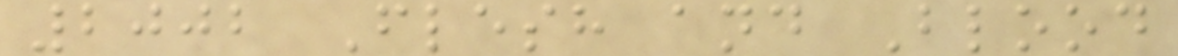2002 Flesh and Blood
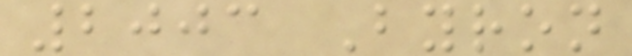2003 Byron
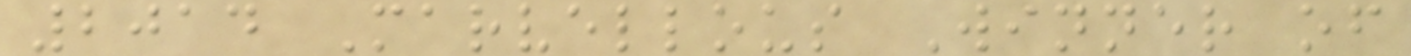2014 Marvellous Winner of
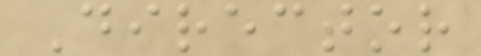Director
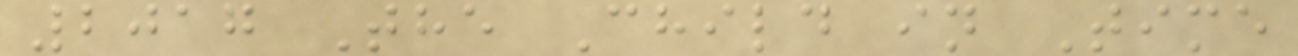2017 The Child in Time
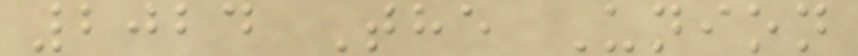2024 The Union
